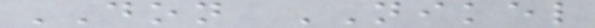DON NIKEL
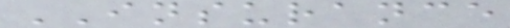INSURANCE
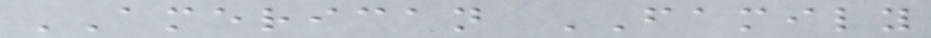AMERICAN FAMILY
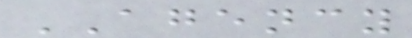AGENCY
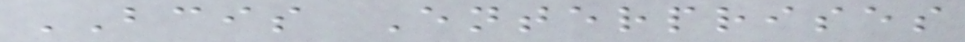BCIS Enterprises
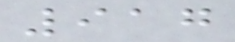917
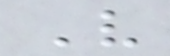V
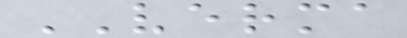VERMA
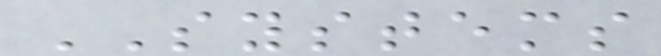SYSTEMS
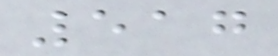517
